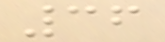36
